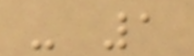- 1
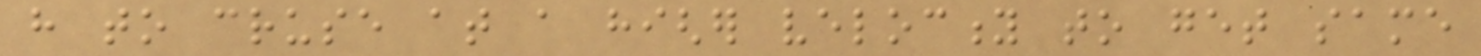have to cruse at a higher velocity to get same
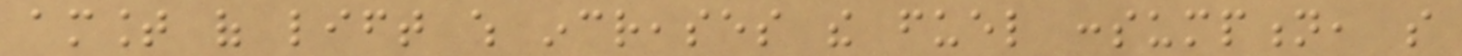amount of lift which increases the fuel consumption, so
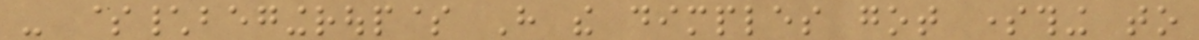- $\begingroup$ Have the dimples got something to
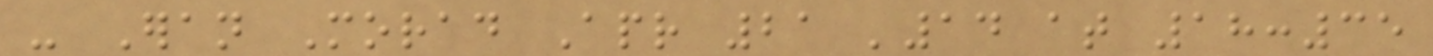- Eran Morad Apr 21 '14 at 18:35
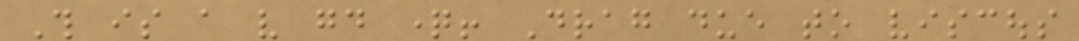This is a very good question! Drag due to viscous
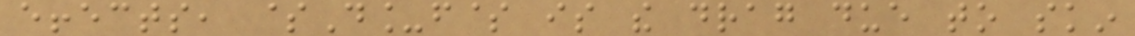effects, $D_f$ is the drag due to skin
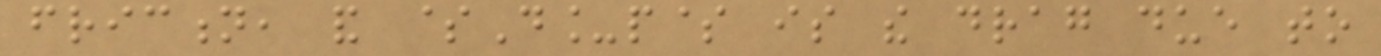friction, and $D_p$ is the drag due to
